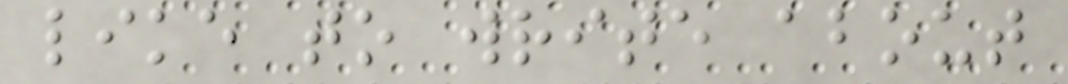like to write about
